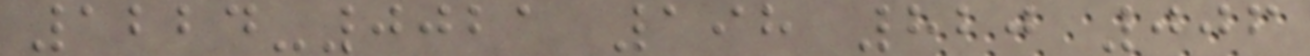1224-0021 198 820 006
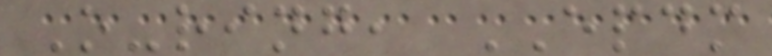O-ring, EPDM
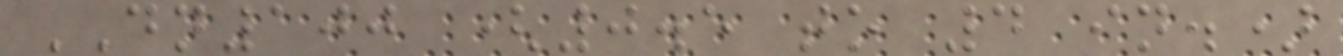DN100 (0.5 to 4 in.)
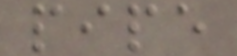pipe
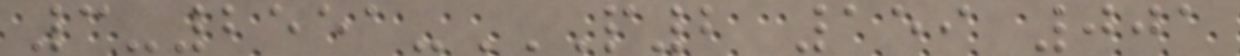3-2551-P2 159 001
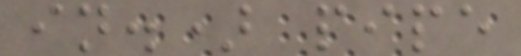in.) pipe
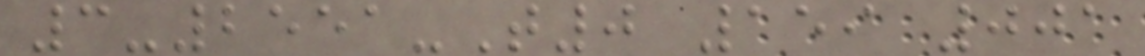3-2551-T0 159 001
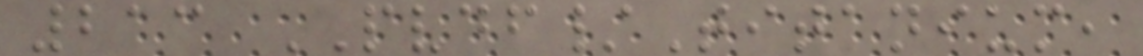213 PVDF/Titanium,
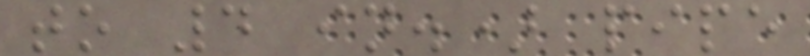to 4 in.) pipe
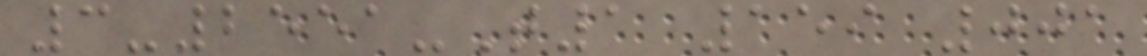3-2551-T1 159 001
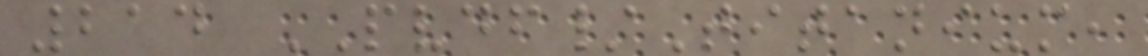214 PVDF/Titanium,
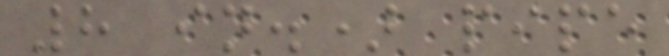8 in.) pipe
